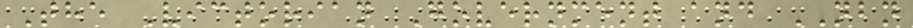The Victorian Government and NBN
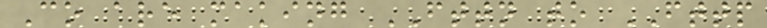Co are making FTTN to FTTP
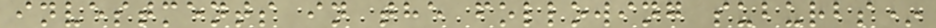investments in the following suburbs*
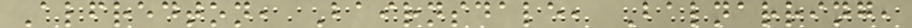Alfredton, Bairnsdale, Balnarring,
